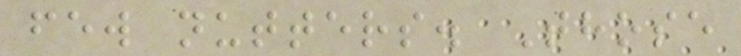few nutters. Those
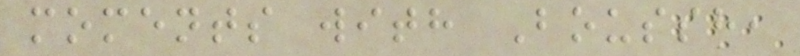moments with Boussh,
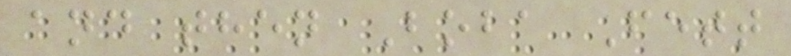and then Boba Fett
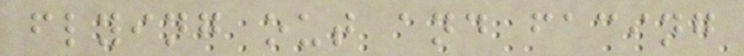flying out and facing
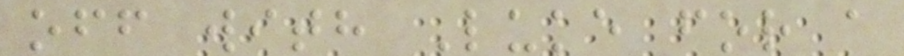off with Luke for a
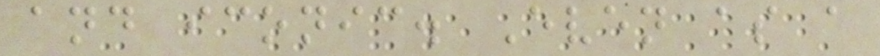and iconic. Even as a
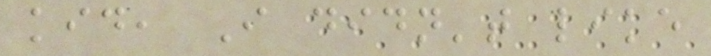kid, I didn't like
